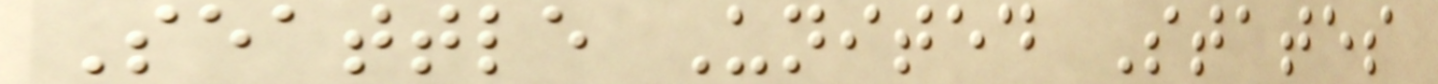Seattle United States
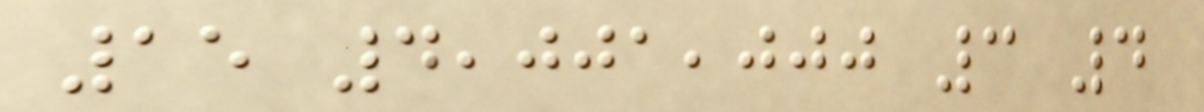15 4,001,000 3 4
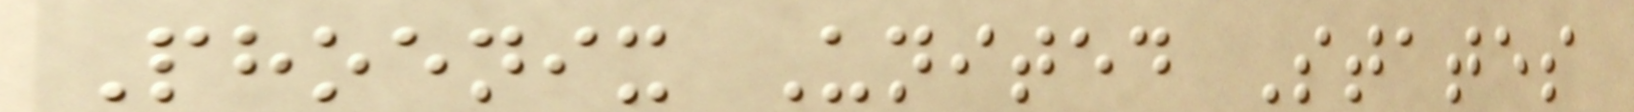Phoenix United States
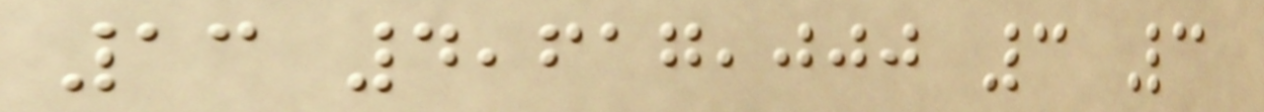13 4,617,000 3 3
